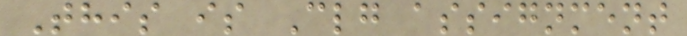This is Clg assignment
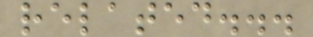related...
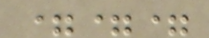===
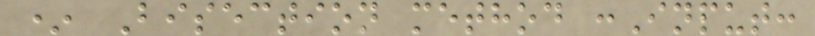* Bisection method :Input:
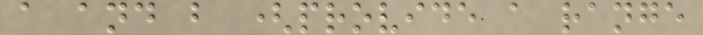a and b (provide a range
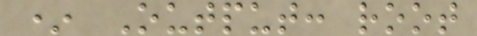* Output: root
